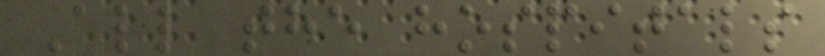All the hospitals
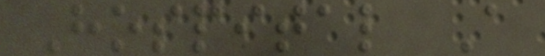Hospital A
